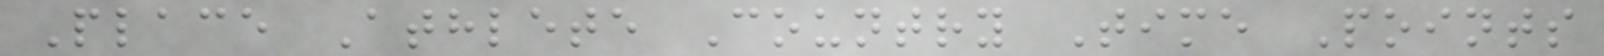Place Athlete Country Time Points
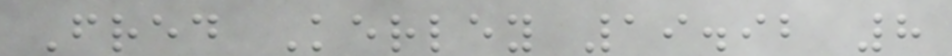Fred Kerley 19.92 8
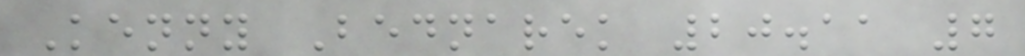Kenny Bednarek 20.11 7
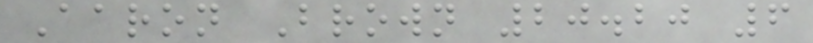Aaron Brown 20.20 6
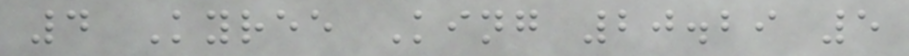4 Kyree King 20.29 5
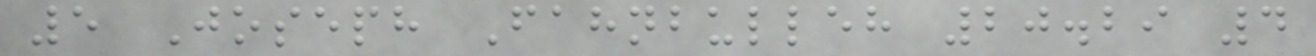5 Joseph Fahnbulleh 20.29 4
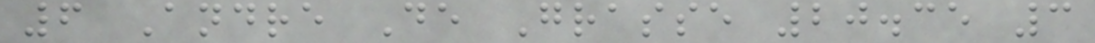6 Andre De Grasse 20.35 3
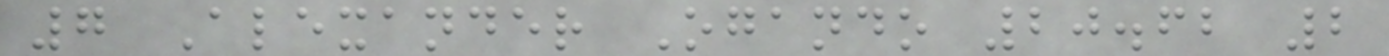7 Alexander Ogando 20.62 2
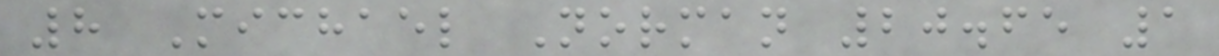8 Michael Norman 20.65 1
